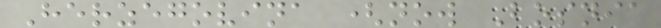Herzegovina (now Bosnia
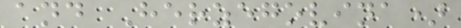and Herzegovina)
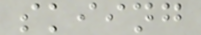skiing
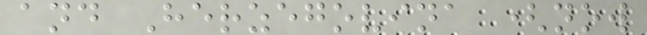and Herzegovina (now
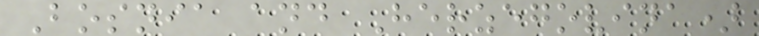Bosnia and Herzegovina)
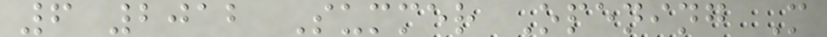6 2012 Summer Opening M
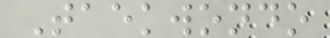Taekwondo
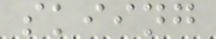skiing
